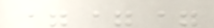===
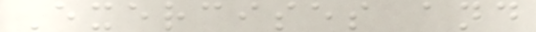Exercises and
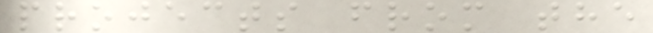projects from the
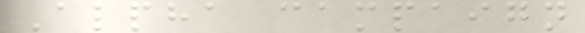Alpha campaign
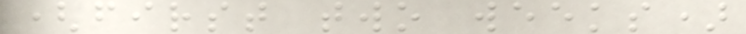(first two weeks)
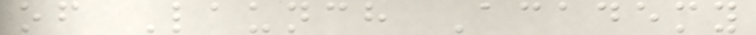of Launch Academy
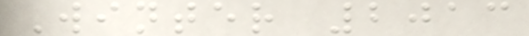Winter 2013
